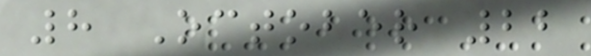8 October 22
